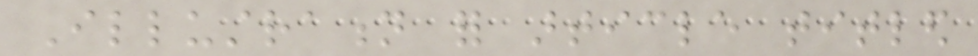Illustration for article titled
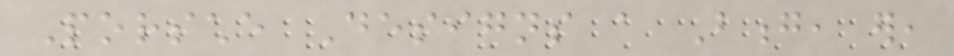Porsche Designs a Bong, er,
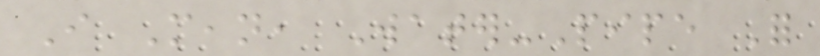I Mean, Water-Pipe For
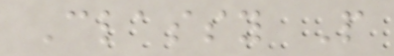Classy People
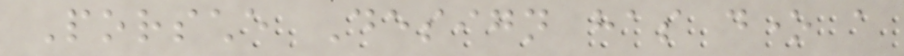Porsche Design has done a
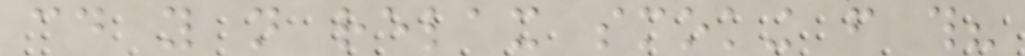could you not relax smoking from this?
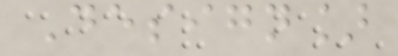Design]
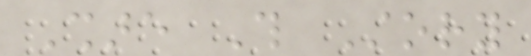Share This Story
